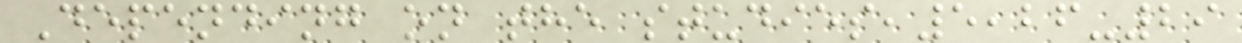Depending on the studies,5,26-29
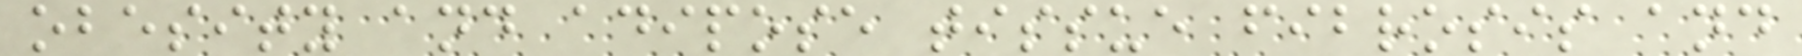obesity and adipose tissue fibrosis and
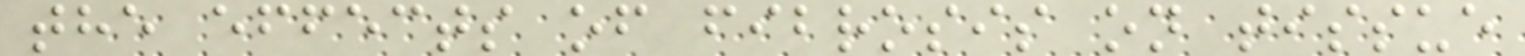the effects of fibrosis on tissue
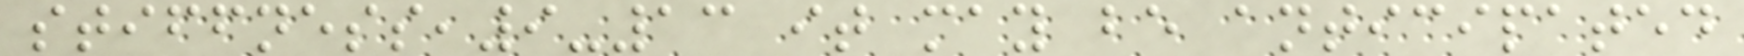stiffness,9-13 it may be anticipated
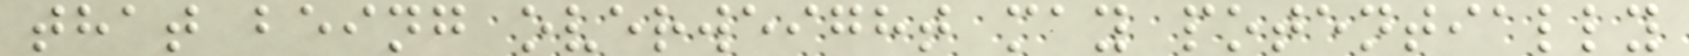that being overweight may potentially
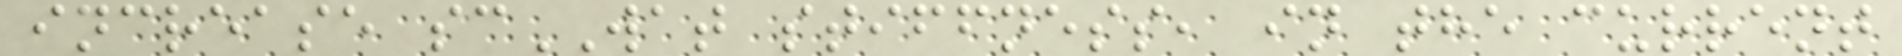increase scWAT stiffness, in the current
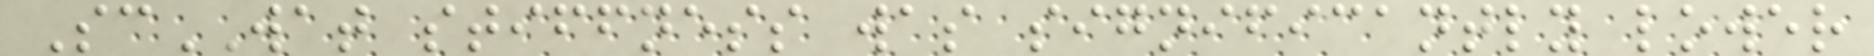ScWAT stiffness was significantly lower
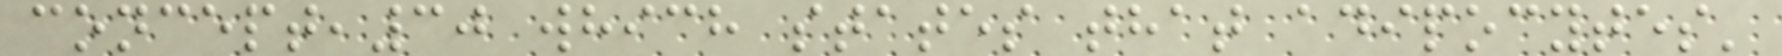concept,30 which states that adipocytes'
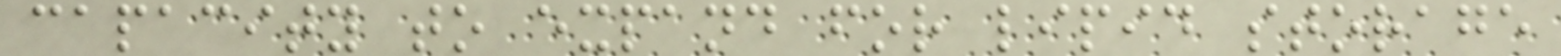capacity to expand for lipid storage
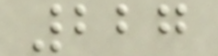227
